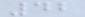42
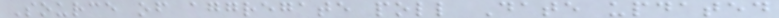Source of aggregate poll Date updated
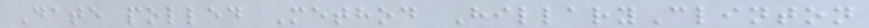Date polled Method HillaryClinton
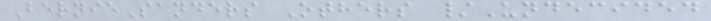BernieSanders Others /Undecided
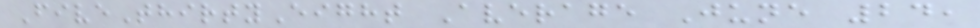FiveThirtyEight Average June 24,
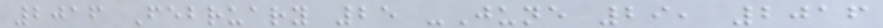2016 February 25 -June 29, 2016
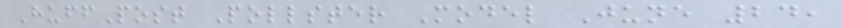HuffPost Pollster Model June 24,
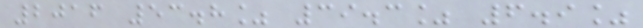2016 53.8% 39.3% 6.9%
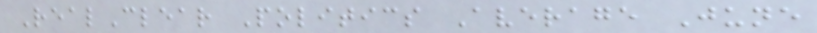RealClear Politics Average June
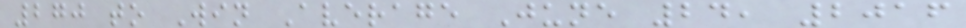270 to Win Average June 24, 2016
